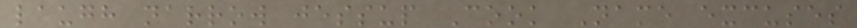laugh narrow jessup Cook Name excuses
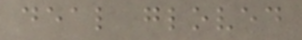deal gloved
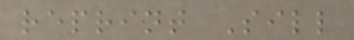reprint Sill
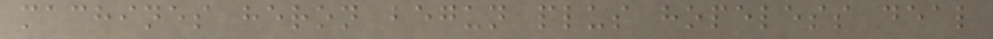machines heron begun plus hopeless deal
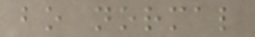bo normal
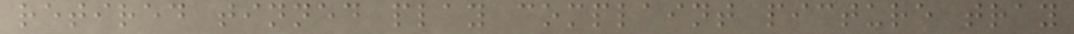retired tinned play complaint picture tray
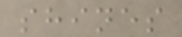shines
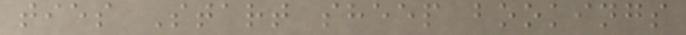ties Start sheep bookings
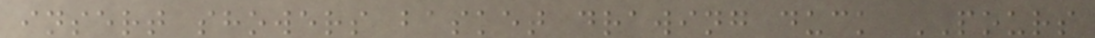insert showers basket drawing duck POURS
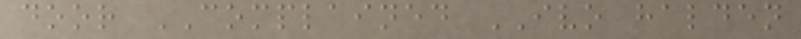door COMPLAINED IVO halden
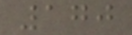170
